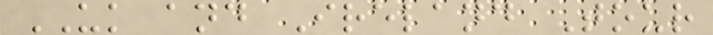UK and Ireland Tour
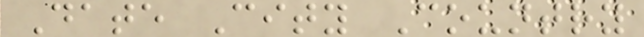Date City Country
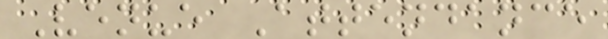Venue Attendance
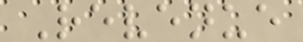Revenue
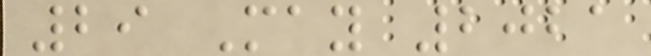29 May 2021
